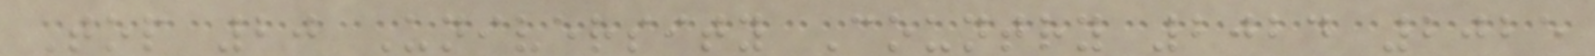Top 20 University Country 2024 2025
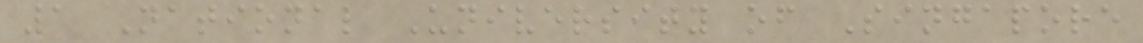1 National University of Singapore
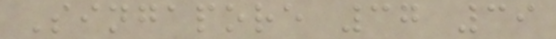Singapore 37 39
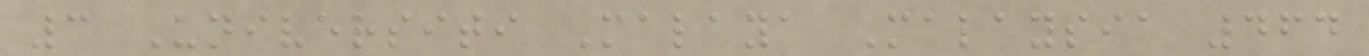3 Universiti Malaya Malaysia 464
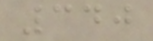340
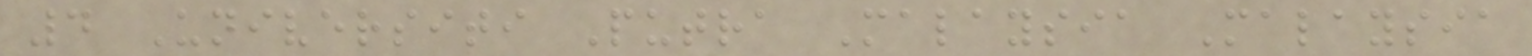4 Universiti Putra Malaysia Malaysia
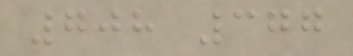708 377
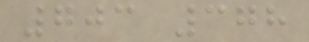703 378
